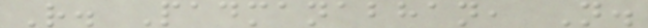R. Padmanabhan, N.
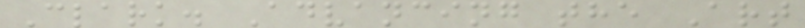Clark. Advancing the Art
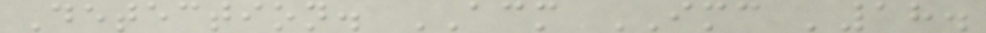Detection. ACM IMC '18.
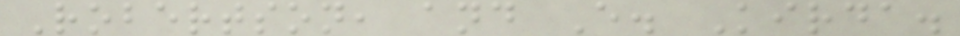Robertson, and E. Kirda.
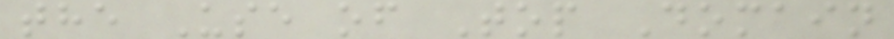the Use of Top Domain
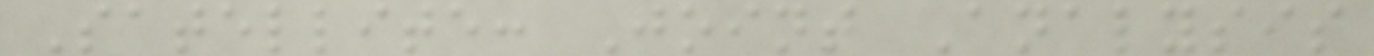Satellite: Joint Analysis
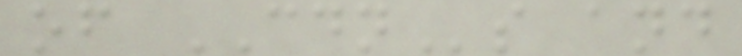of CDNs and
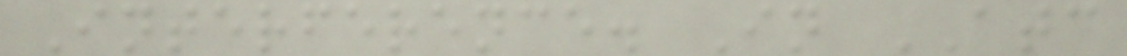Interference. In ATC
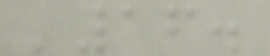'16.
